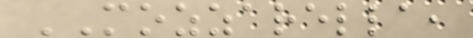MOZZARELLA,
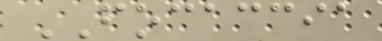FOCACCIA
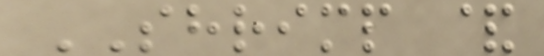SHRIMP &
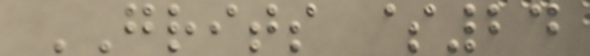GRITS $24
